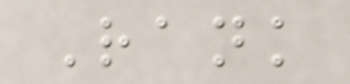Rank
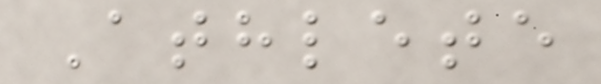Athlete
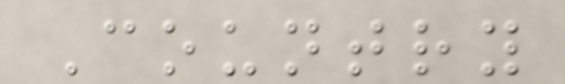Country
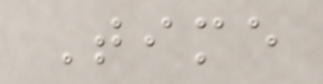Time
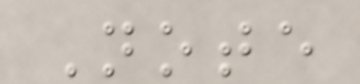Note
